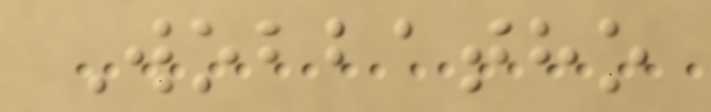Wobbatho
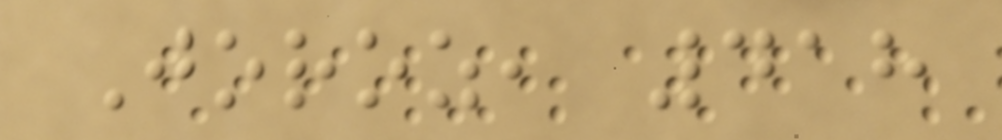Joroz, 418
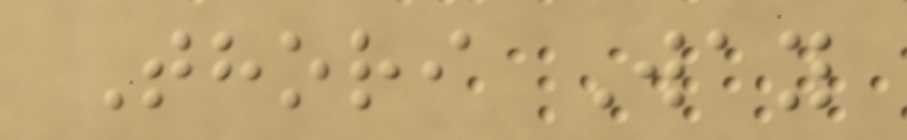Thori Way
